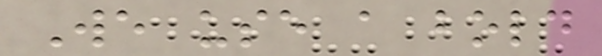We use a bold
